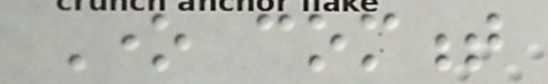One comment
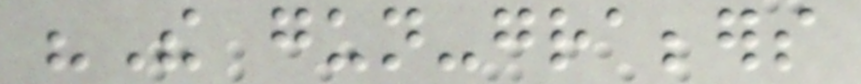"The gun-grabbers
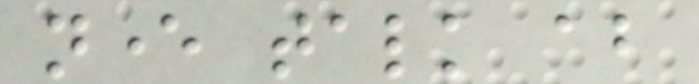never talk about
